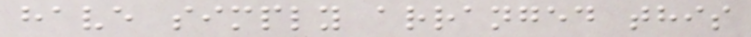have simply arranged this
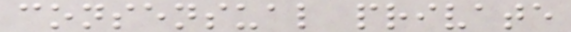consensual private
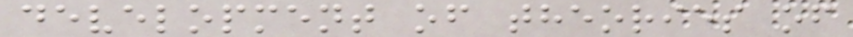development of theories of
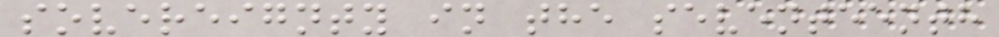sovereignty in the seventeenth
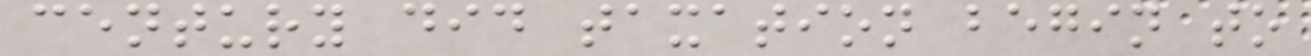century did taxation begin to
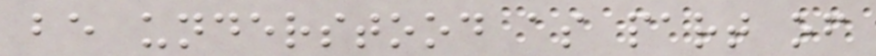be understood as part of
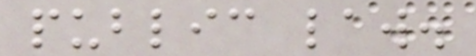public law.
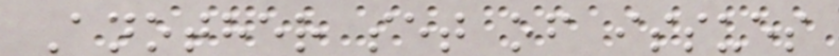Another set of issues
